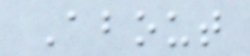About
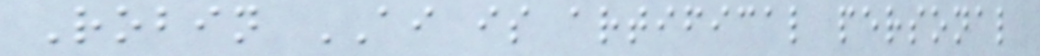Robin AI is artifical personal
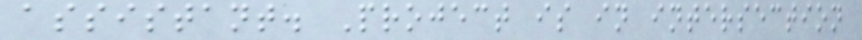assistant. Project is in intersection
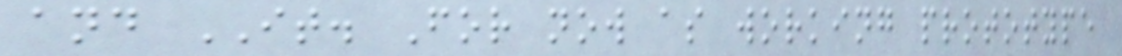and IT. For now as working prototype
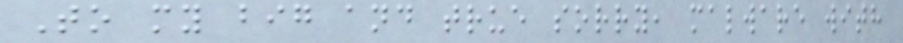To my big and true sorry, malware with
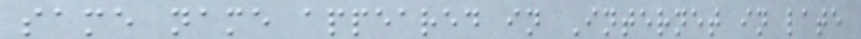same name appeared in Internet in late
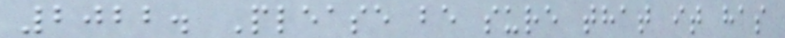2022. Please be sure that it has
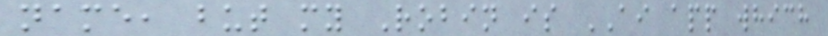name, but my Robin is AI app which
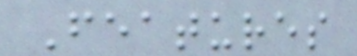Features
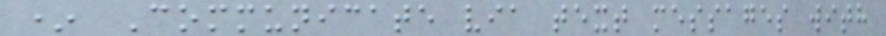* Communicate via text messages with
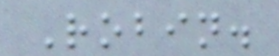Robin.
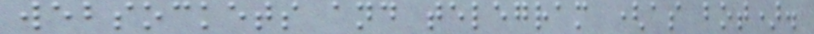websockets and telegram (as bot).
